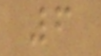6
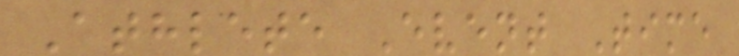Athlete Event Time
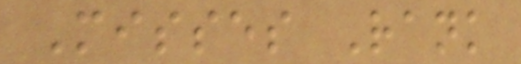Misses Rank
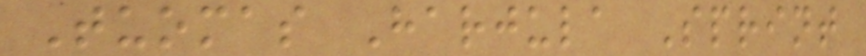Tuomas Harjula Sprint
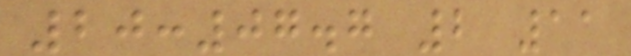20:07.7 2 11
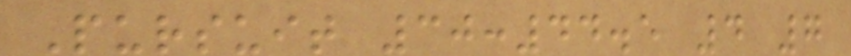Pursuit 30:44.5 4 7
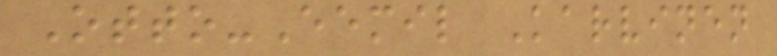Otto-Eemil Karvinen
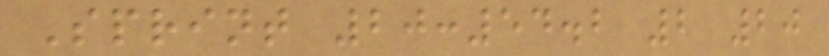Sprint 20:54.2 2 20
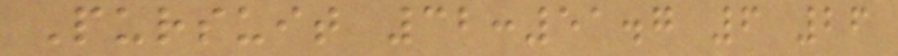Pursuit 32:51.7 6 26
